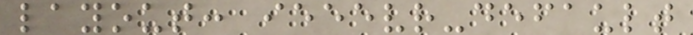layout: ieeevr-default
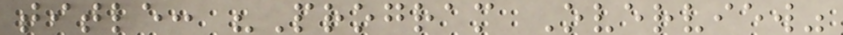title: "Program Overview"
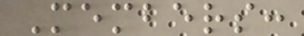Members:
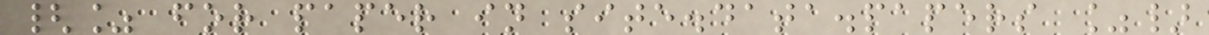{% for paper in site.data.papers %}
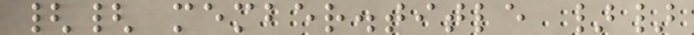{{ member.title }}
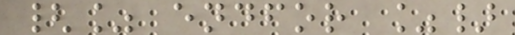{% endfor %}
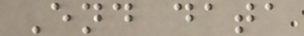End data
